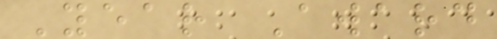Year Award
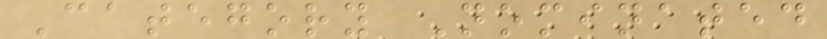Category Nominated
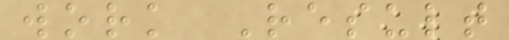work Result
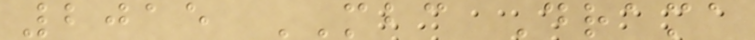2015 MBC Drama
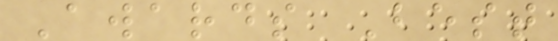Awards Best
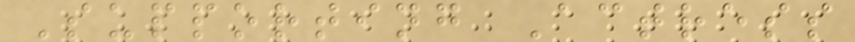Supporting Actress
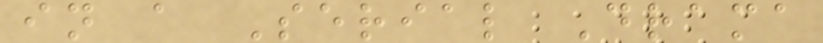in a Serial Drama
